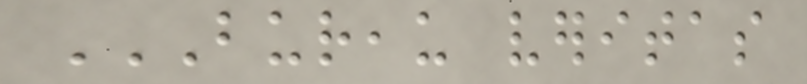BUREAU VERITAS
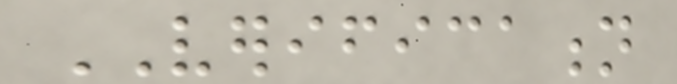VERIFICATION
